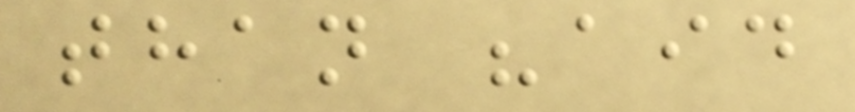than "aid
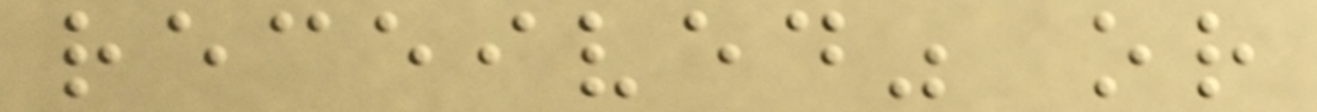received" or
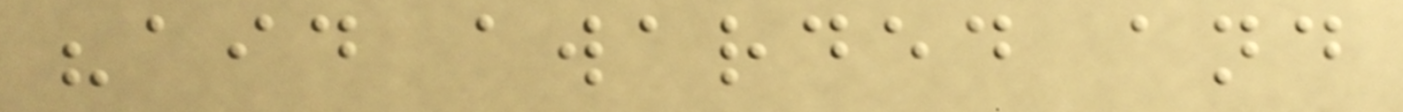"aid awarded and
